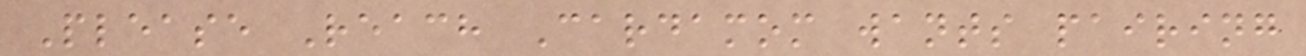Please Reach Cardamom wants pairing
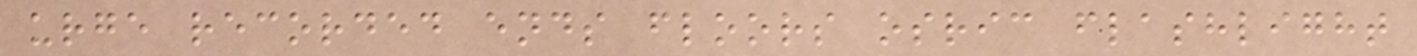urge recorded ends floors osric flashlight
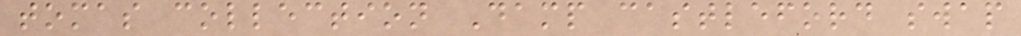tomas collection Damp castleford swap
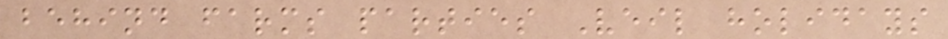behind farms parties Veil holidays
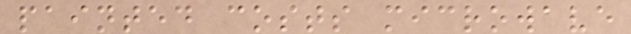painted costs microwave
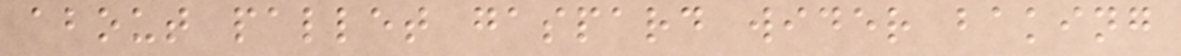about pallet gaspard wider baking
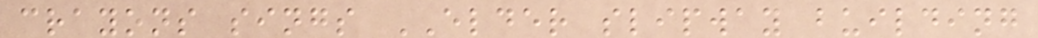crayons sings ELDER slipway building
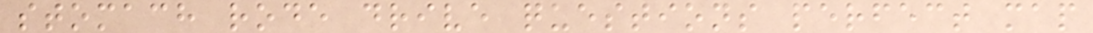stomach rode drive questions perfect map
